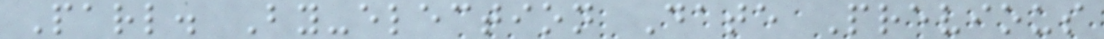Parl. By-election Date Previous
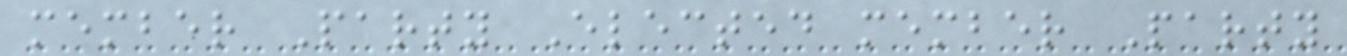member Party Elected member Party
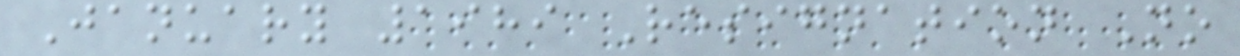January 1989 Resignation No
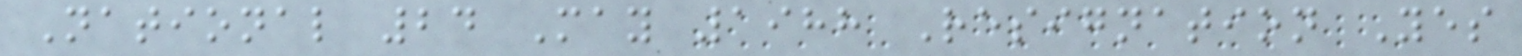National 24 May 1988 Resignation Yes
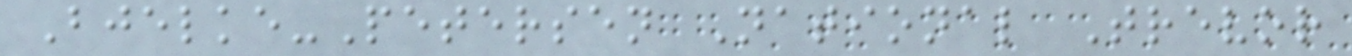Bjelke-Petersen National Trevor
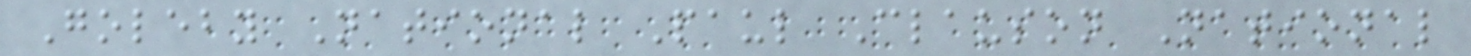Goleby National Paul Clauson National
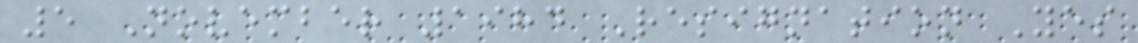5 November 1984 Resignation Yes
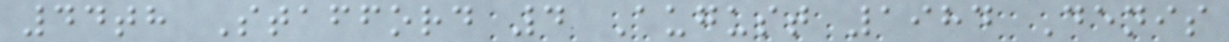44th Stafford 4 August 1984 Denis
